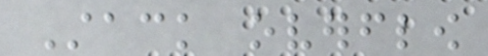Stack overflow
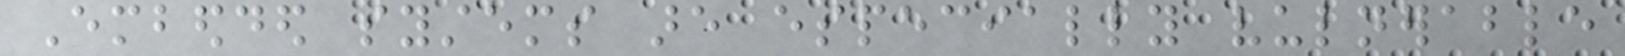Embedded systems are especially vulnerable
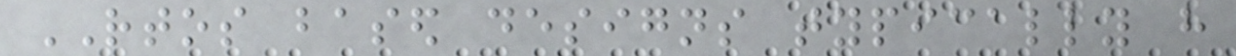RTOS based designs typically have
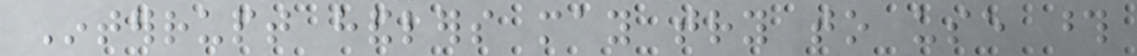Interrupt handlers may try to use those
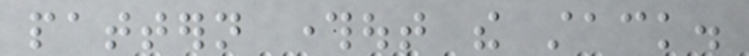pattern throughout the stack.
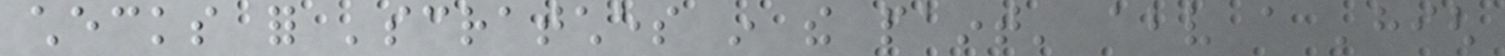checks for 'scratches in the paint' above a 'high
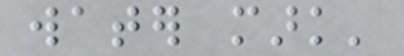water mark'
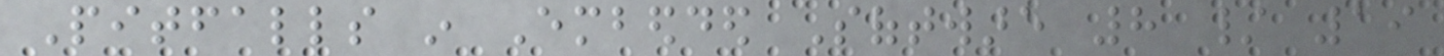Pitfalls in Embedded Software 8 / 19
